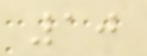10
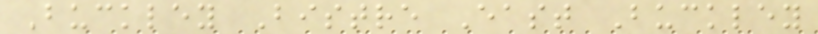Buckley Bistre East Buckley
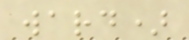ward)
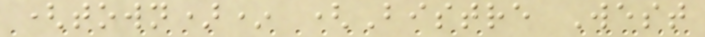(town)* (Bistre West
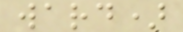ward)
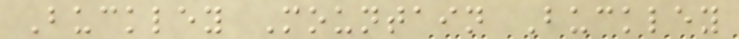Buckley Mountain Buckley
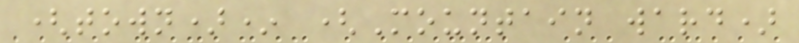(town)* (Mountain ward)
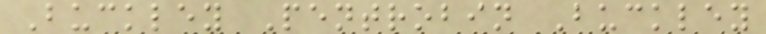Buckley Pentrobin Buckley
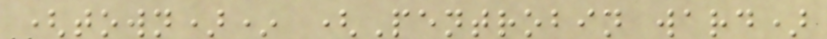(town)* (Pentrobin ward)
